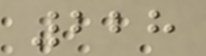228
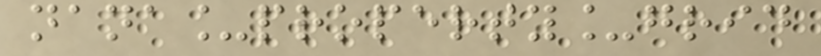nana_property_grid
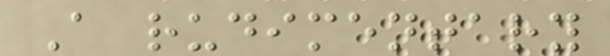A rudimentary
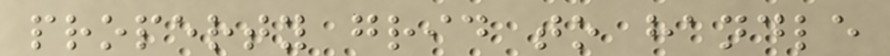property grid to handle
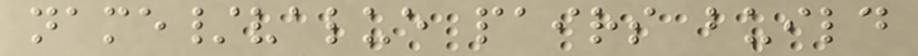name/value pairs build
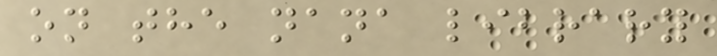on the nana library
